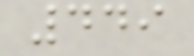449
